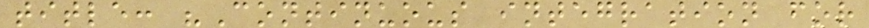title: "Continuous integration for
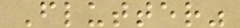Flutter"
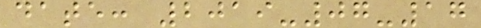date: 2019-07-17
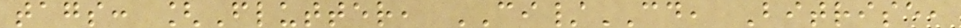tags: [Flutter, CI/CD, Bitrise,
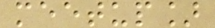meetup]
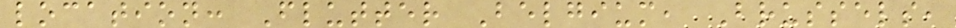location: Flutter Belgium, Brussels,
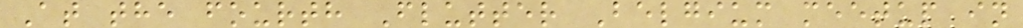At the fourth Flutter Belgium meetup in
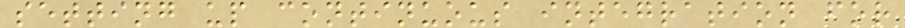setting up continuous integration for
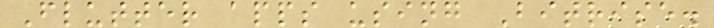Flutter apps using Bitrise.
